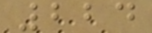224
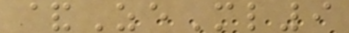&ZeMl9
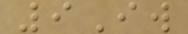9Iw
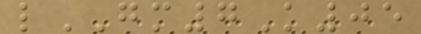lGM7K05
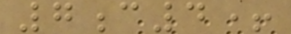7c4+
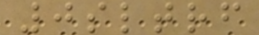0sltrf
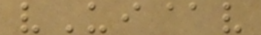vUi@v
